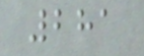281
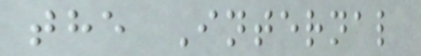the Internal
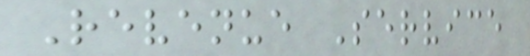Revenue Service
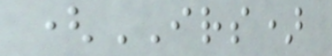(IRS)
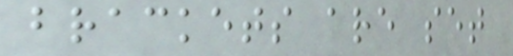brackets are set
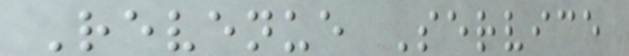Revenue Service
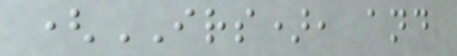(IRS), and
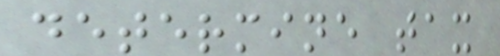determine tax
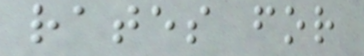rates for
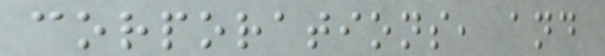corporations, and
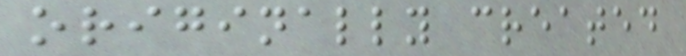originally created
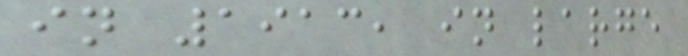in 1913, in large
